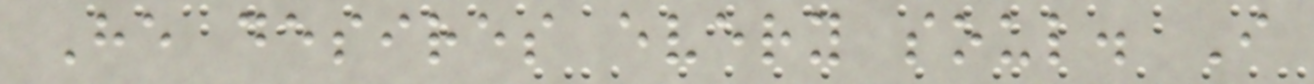He desires every soul. I
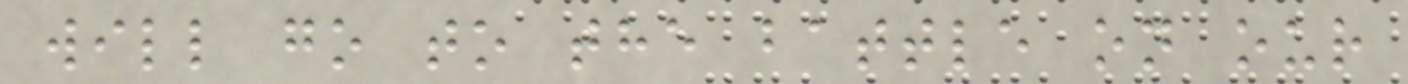will go to the battle on our
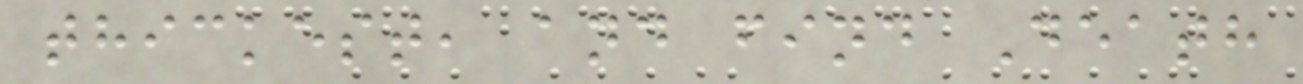thickest, and find Death
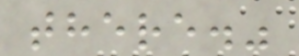there."
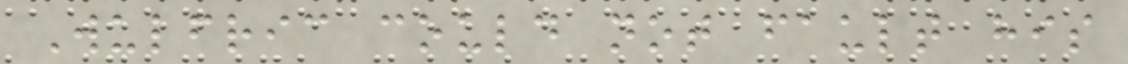Wulfric could not fault his
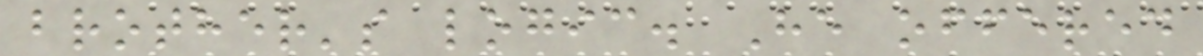brother's logic. He offered
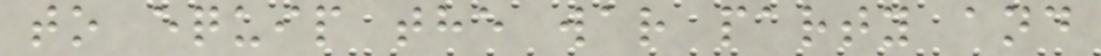to equip the war party and
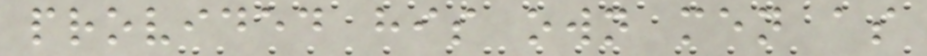provided his own men as
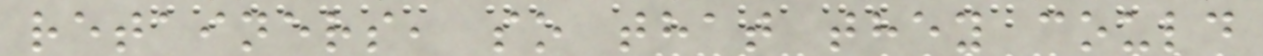retainers, so that they could
